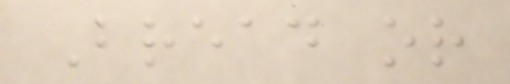Bread or
